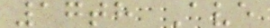17th Ave
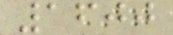1600
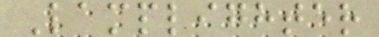Lamplighter
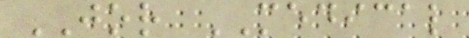JOR MEDICAL
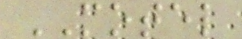MOTEL
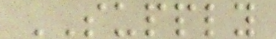SUPPLY
